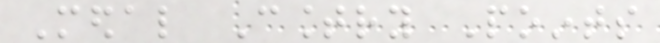Medal Country Points
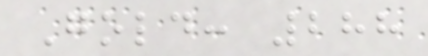Gold: 288
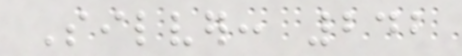Silver: 242
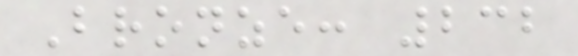Bronze: 232
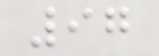97
